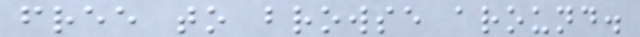free to browse around.
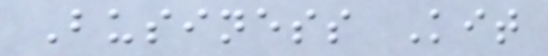Business Kit
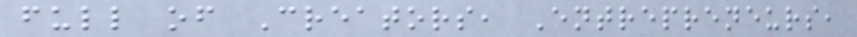full of Creators, Entrepreneurs,
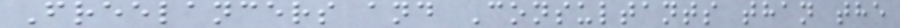Freelancers and Consultants than the
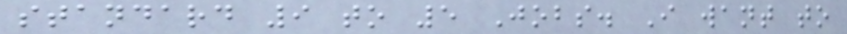standard 9 to 5 Jobs. I want to
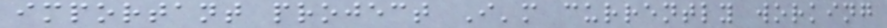important project I'm currently working
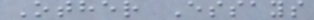Other Essays
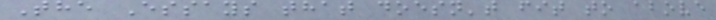The Essays that doesn't fit to above
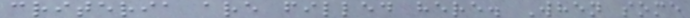criteria are filled here. When some
